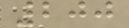200
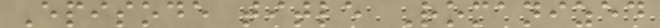Episode title Romanized
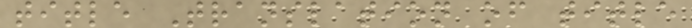title Translation of title
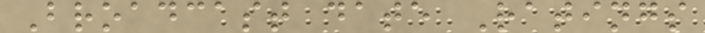Broadcast date Ratings
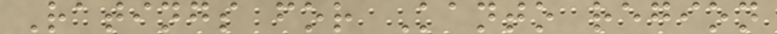Ratings for Kanto region
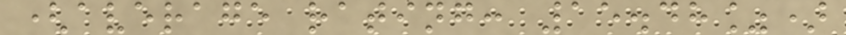(average rating: 15.48%)
